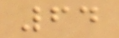64
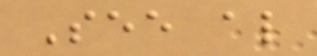See also
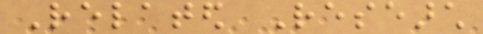Related Research
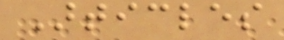Articles
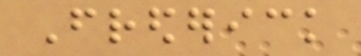Frederick
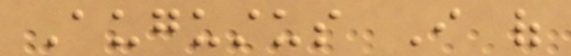Augustus I of
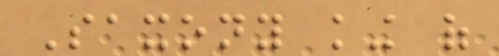Saxony king of
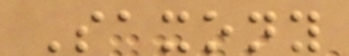Saxony
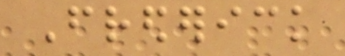Frederick
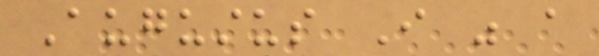Augustus I was a
